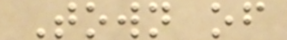Town of
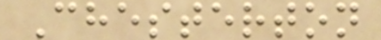Chesterton
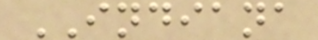INDIANA
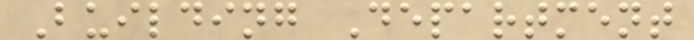Building Department
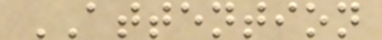ATTENTION
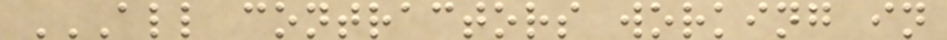ALL CONTRACTORS WORKING IN
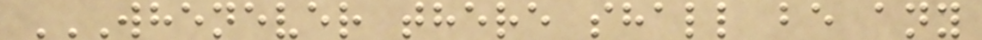WHENEVER THERE SHALL BE ANY
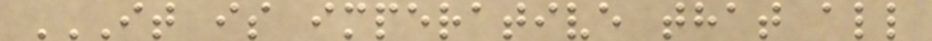IT IS IMPERATIVE THAT ALL
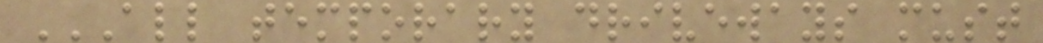ALL TEMPORARY DRIVEWAYS MUST
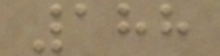188
